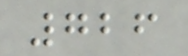726
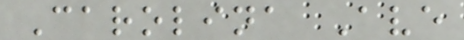Carolina Ave
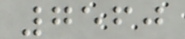7560
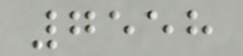7558
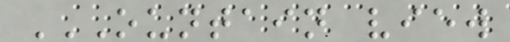OUNTAIN VIEW
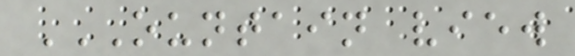OUNTAIN VIEW
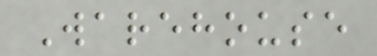Warehouse
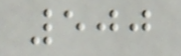500
